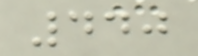440
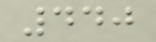440
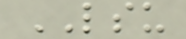LSU
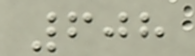608
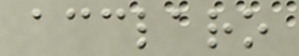acclaro
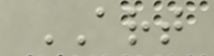ART
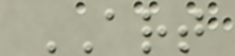ART
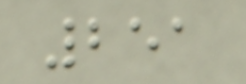251
